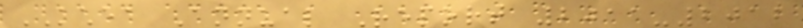KCHEA Annual Report 2011-2012
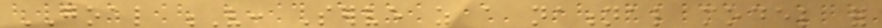GOAL V: Serve as a national model for
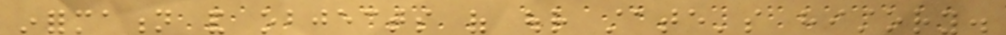information and objects of our state's history.
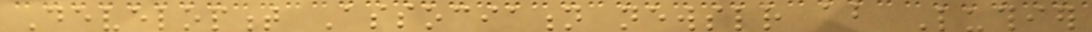Development Association newsletter about Luthier
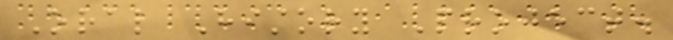Oral History Project.
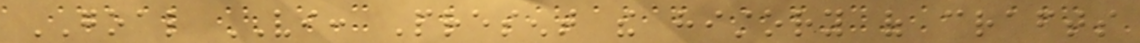GOAL VI: Present the history of crafts
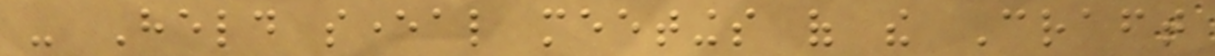- Held several meetings of the Craft
